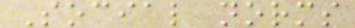Social norms
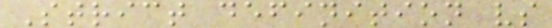Strict definition vs
